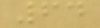64
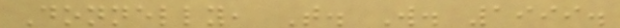Donnelly, T. W. 1999.
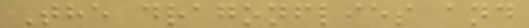The dragonflies and
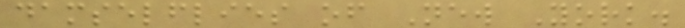damselflies of New York.
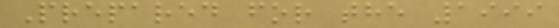Prepared for the 1999
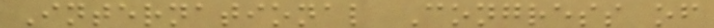International Congress of
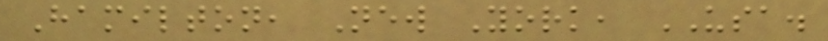Hamilton, New York, USA.
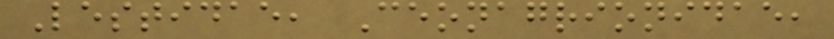Lestidae, Ceonagrionidae,
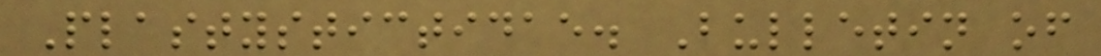Plastystictidae. Bulletin of
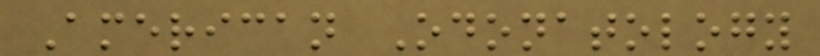American Odonatology
